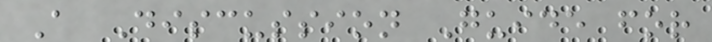A Discussion Guide for
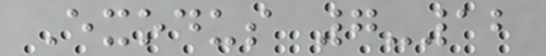Exodus 7-12
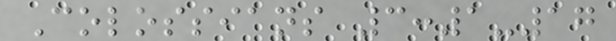Colossians 3:1-17
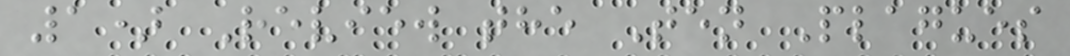1) Review the Ten Plagues
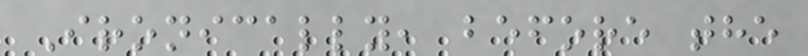Ironically, before the
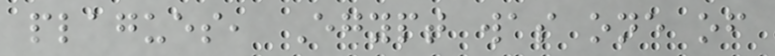plagues, Egypt was one of
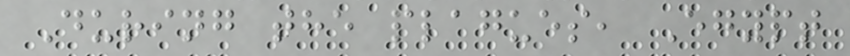During the plagues, Egypt
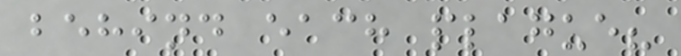behind each plague?
